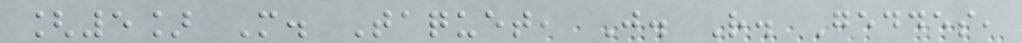[5] M. Taquet, J. R. Geddes,
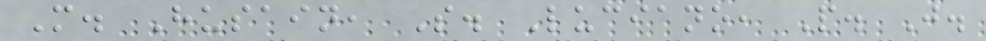M. Husain, S. Luciano, P. J.
